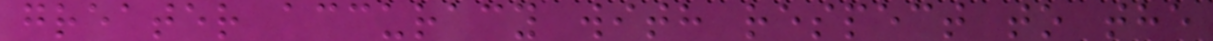greater accuracy with respect to the
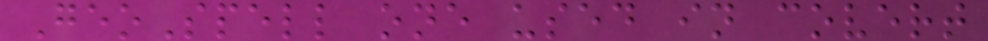GeoSpell one used in covert
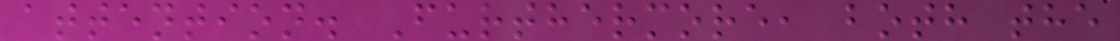attention. Furthermore, both the
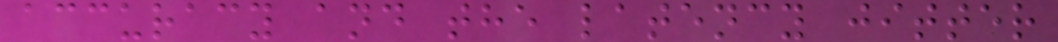accuracy and the latency jitter
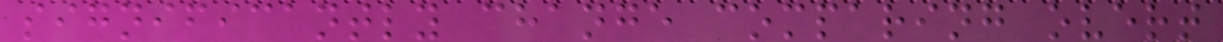significantly change comparing overt
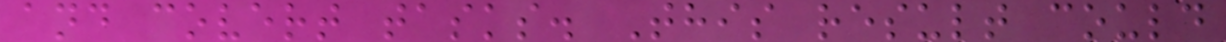and covert tasks. This result could
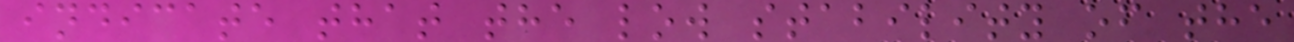indicate that the low stability of the
